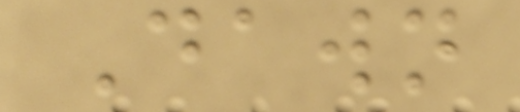Dawn
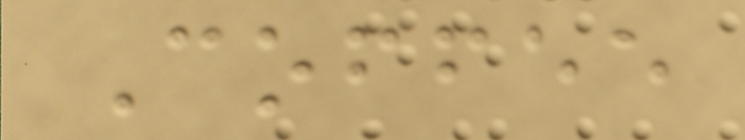Coffee
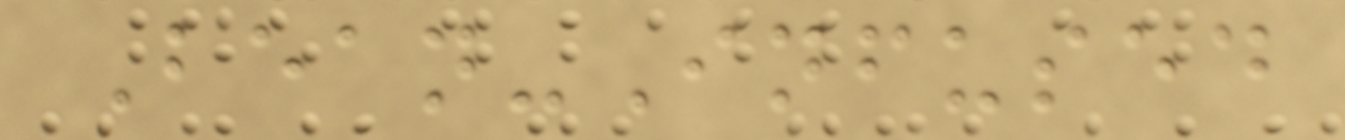Bean-Infused
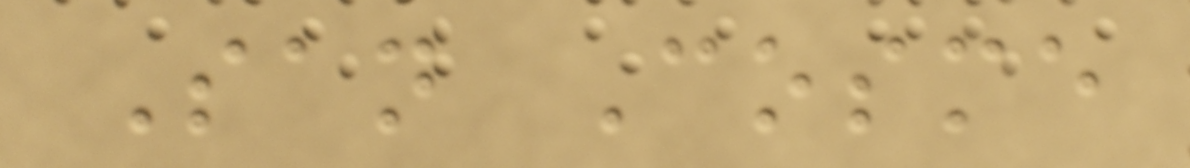San Cosme
